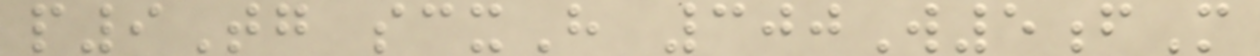p9Tg scxH 300W5fM
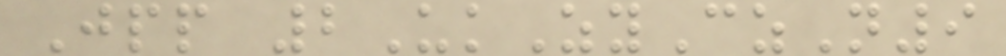Jpp 2UkZyCzN9
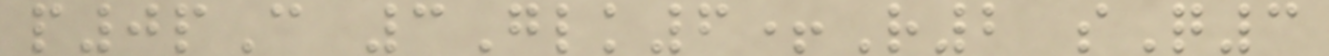p0pC 3Glk6+R2 sQ3
